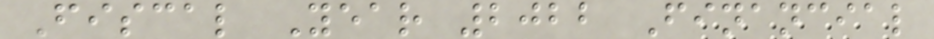Fiscal Year 2022 Financial
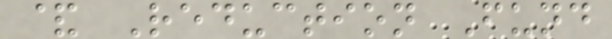& Reduction Fund
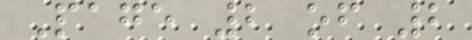Page 2 of 2
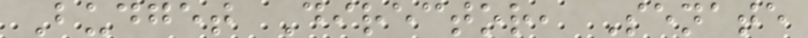Budget Director, Senate
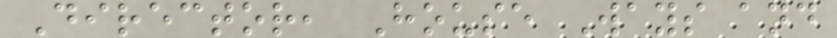Director, House Ways and
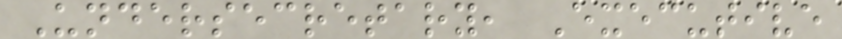Undersecretary, Executive
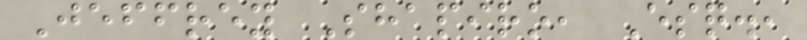Jeffrey Shapiro, Esq.,
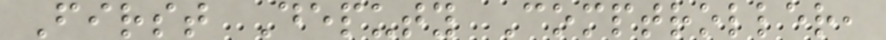First Deputy Comptroller,
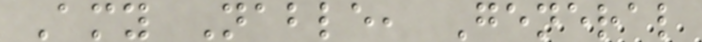Amy Nable, General
